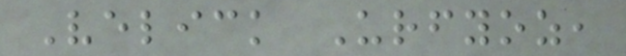Velick Urfyoz,
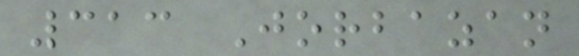313 Jorbazan
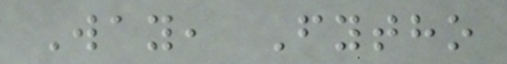Way, Fytho
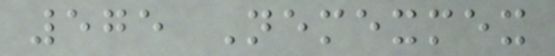575 Nemexmex
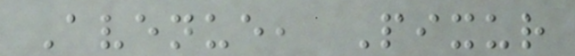Avenue, Pixur
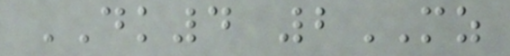DK4 2MZ
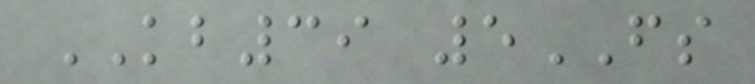KB39 5FS
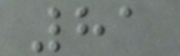81
